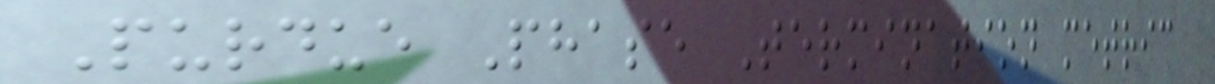Purdue Phase Termination metric
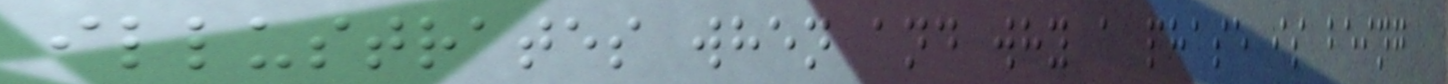illustrates when and why a phase is being
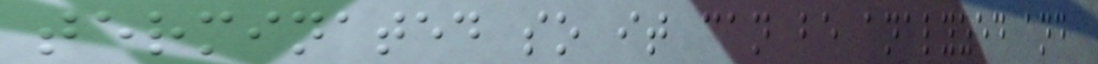terminated so it can be analyzed and
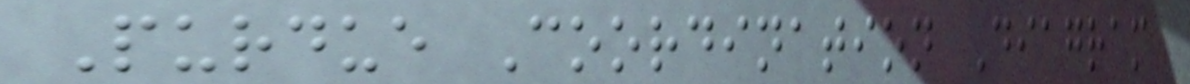Purdue Coordination Diagram
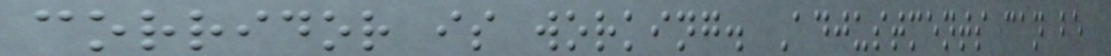corridor is working. Adjustments can be
